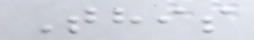This
